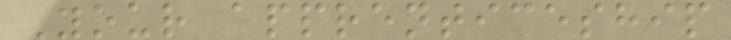Your apprenticeship
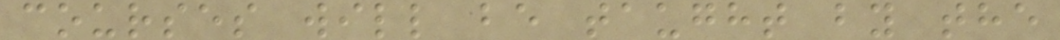courses will be taught by the
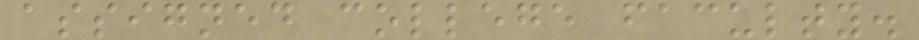assigned college faculty.
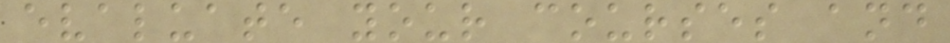evaluate your courses and
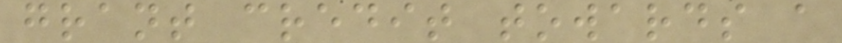grant credit towards a
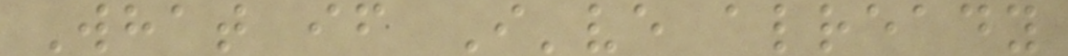What if I've already
